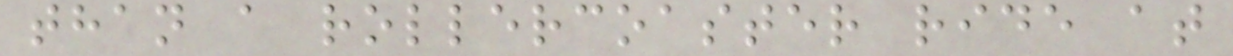than a rollercoaster ride at
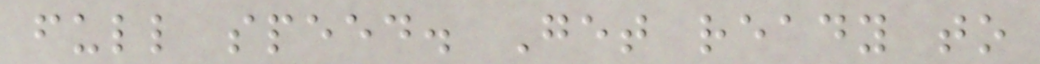full speed. Get ready to
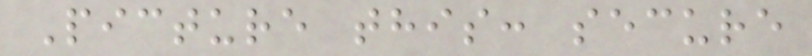Picture this: secure
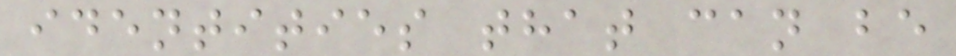identities that can be
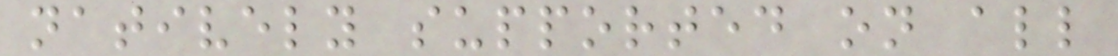natively supported on all
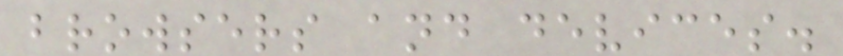browsers and devices.
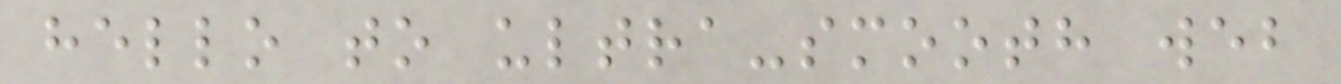hello to ultra-smooth web
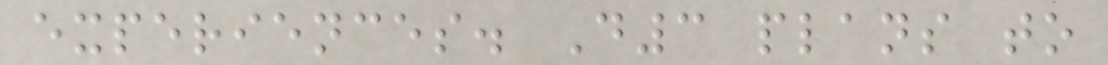experiences. D3 plans to
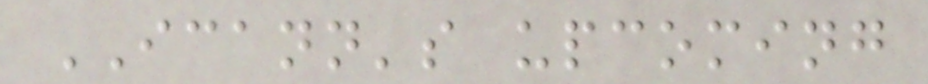ICANN's upcoming
